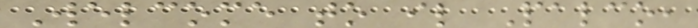Welcome to il Palco,
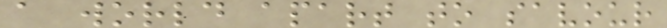a world apart to savour
